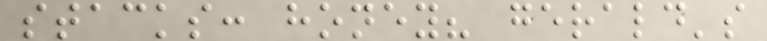stacks: honey? gerald's
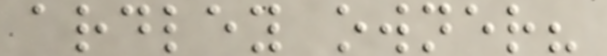ardley owner?
